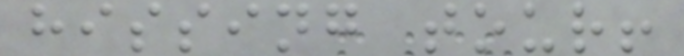hissing tour!
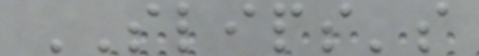SLIPS's
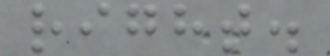right.
